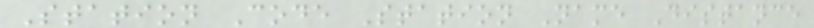Station Code Station Name Distance
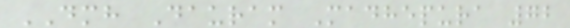DMH Dauram Madhepura 72
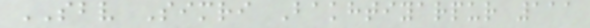SBV Simri Bakhtiyarpur 111
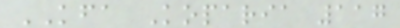KFA Koparia 117
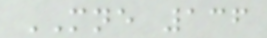MNE 136
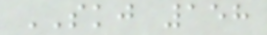SKJ 158
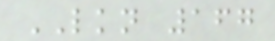LKN 167
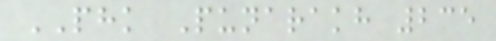PHK Punarakh 235
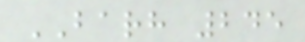BARH 245
